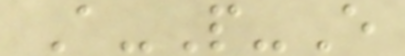A-P-E
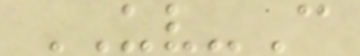UV-C
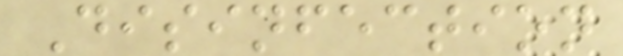Disinfection
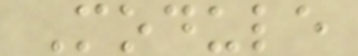Module
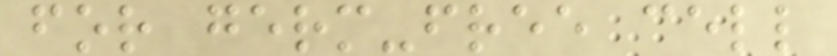for germ-free cell
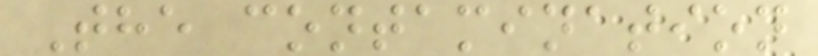The contamination
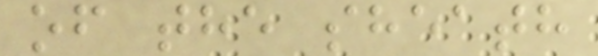of the sheath
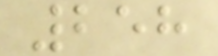258
